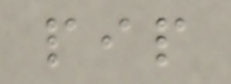pip
